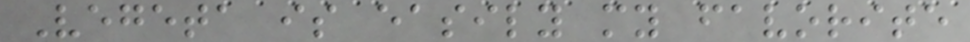Vegeta is easily my favorite
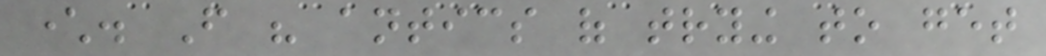character. From his antics of trying to get
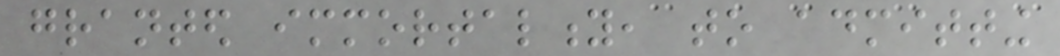granted immortality, to admitting
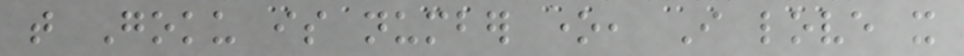that Goku is number one, I love it
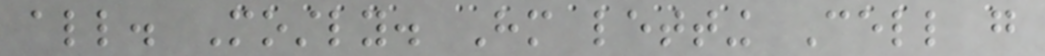all. Mostly. Him letting Cell go
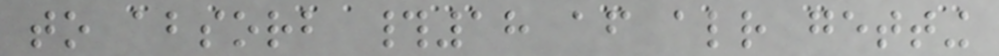to absorb #18 after already getting
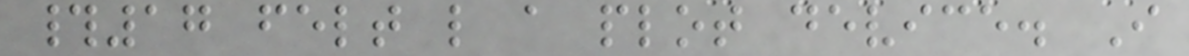#17 felt like a plot device. I
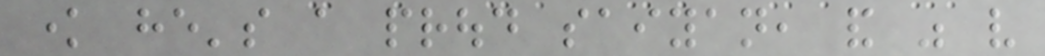know he's a proud saiyan, and was very
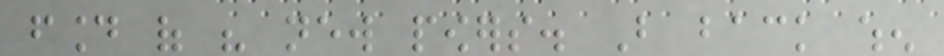found of his new powers. But back when
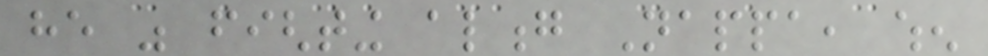he was fighting along Nappa, when
